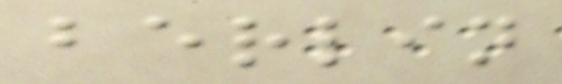berlin
